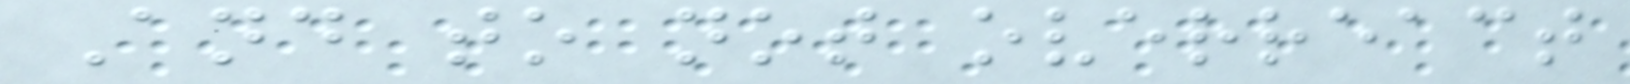And to not overreact
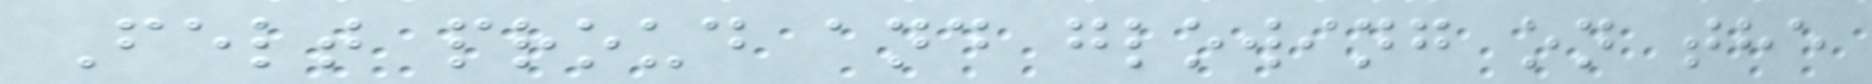Felt proud and glowing on the
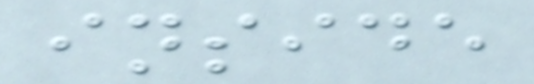inside
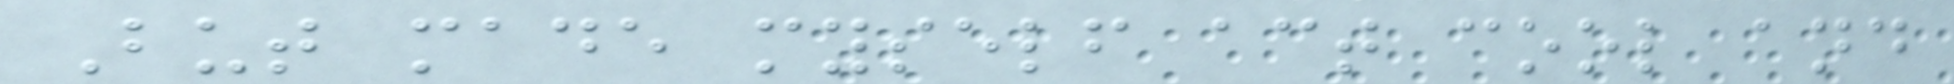But made myself act cool and
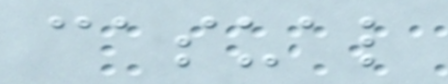casual
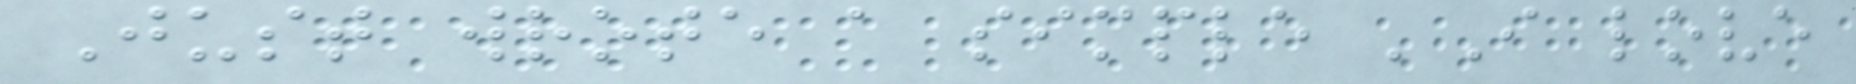Just wrote a simple 'I love
